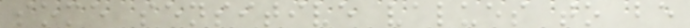some sensitive values to be
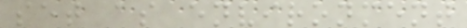set as environment
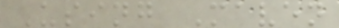Using Maven
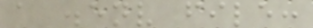a .env file:
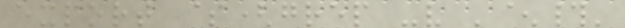export $(grep -v '^#'
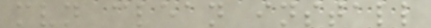mvn clean install
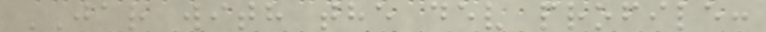JAR with the dev profile:
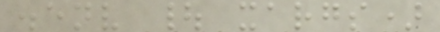.env | xargs)
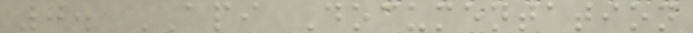7. API Documentation
